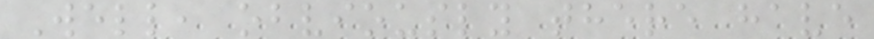Well, obviously there have
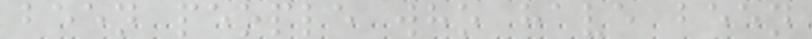been people who have been
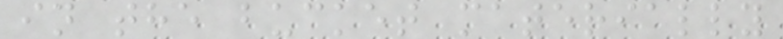in the bucket materially
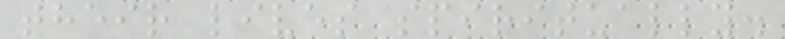their lives spiritually.
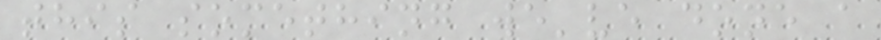this something we've done a
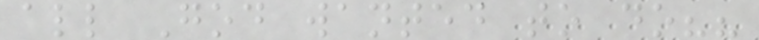all God wanted to do??
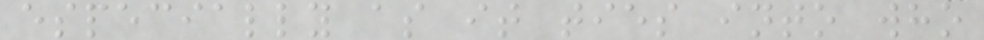especially as it ties into who
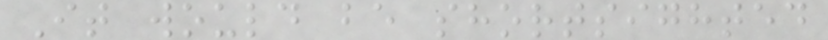It would be shortsighted
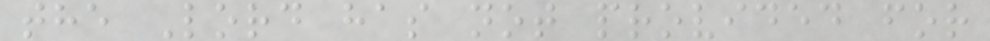the Lord has not provided for
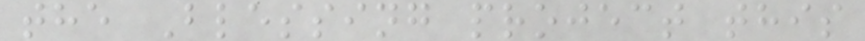the Blessing project this
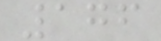176
